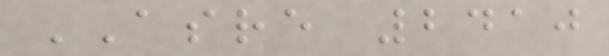ASRE 2410
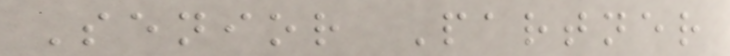Senior Partner
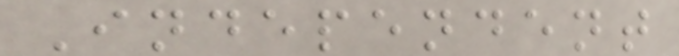Independent
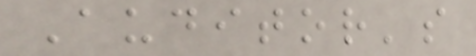Auditor's
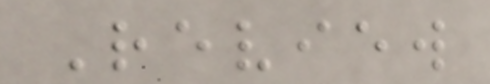Review
